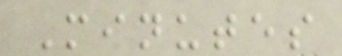Minutes
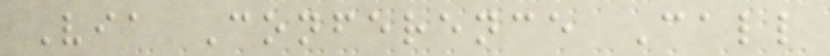Via Conference Call
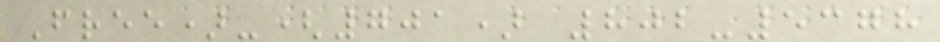Free)-(701) 802-5378
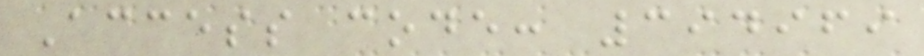Access code: 394969
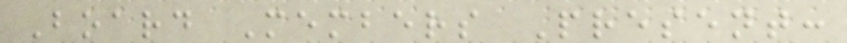Board Members Present:
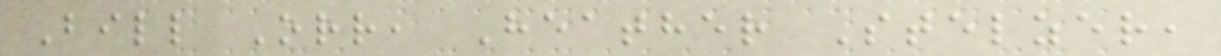Bill Orr, Heather Stelzer,
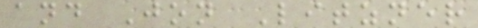and Jon Litzner
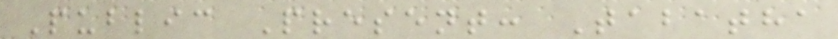Public Present: Tabatha
